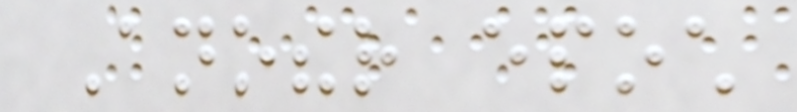Another epoch
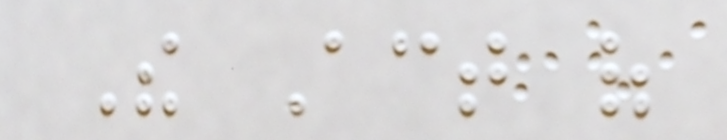The Act of
